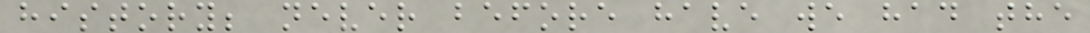history; never before have we had the
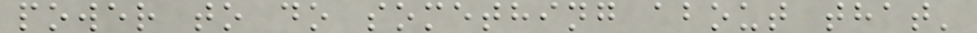power to do something about that'
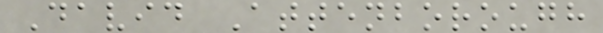David Attenborough
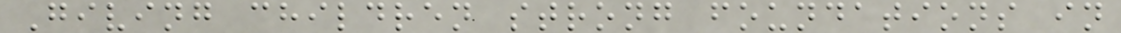Giving children strong foundations in
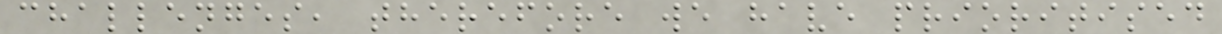challenges, therefore we have prioritised
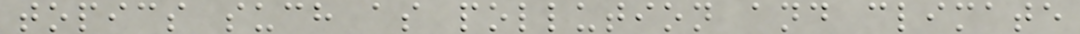topics such as pollution and climate
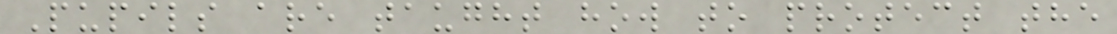Pupils are taught how to protect the
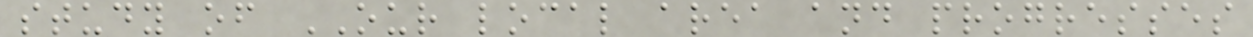study of OUR local area and progresses
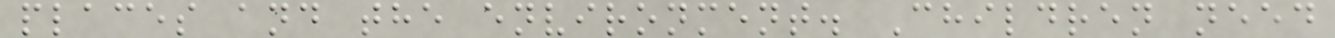places and the environment. Children need
